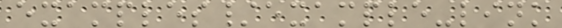examples/example-link
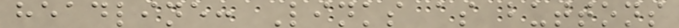headline: Links as buttons
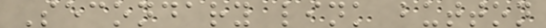Secondary link button
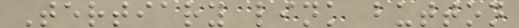Tertiary link button
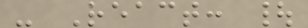- React: |
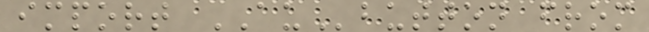import AUbutton from
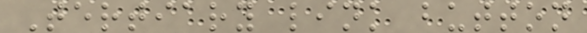Tertiary link button
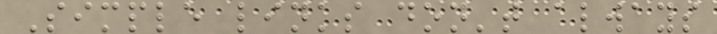Simple links don't always
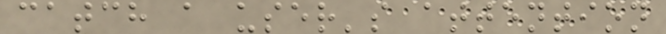catch a user's attention
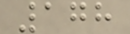178
